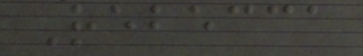Rebecca
